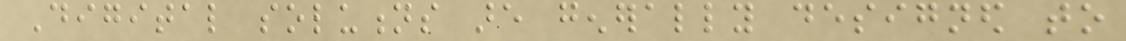Digital solutions are generally designed to
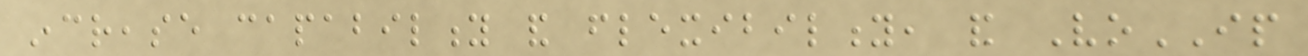increase capability and flexibility, and VoIP
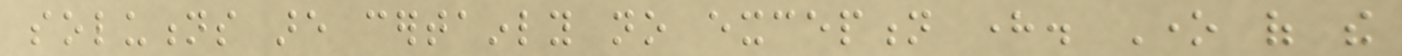solutions are certainly no exception here. One of the
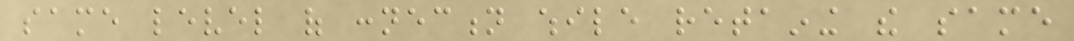same level of connection while retaining the same
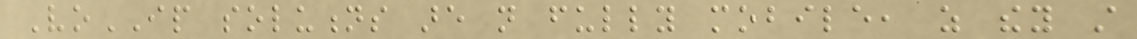VoIP solutions are not fully mobile, as they still
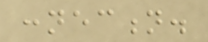connection.
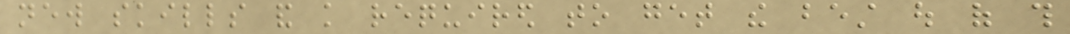new skills and knowledge required to get the best out of this
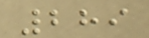289
